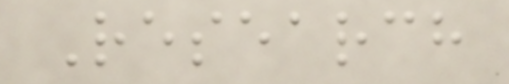Research
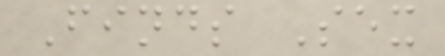Finds Sex
